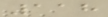118
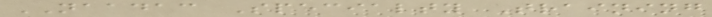NAADAC Specialty Training
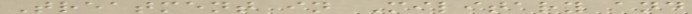Treatment in Military and
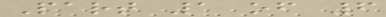Part 1 of 6
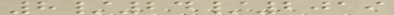8/24/2019
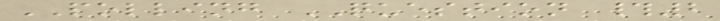POLLING QUESTION #2
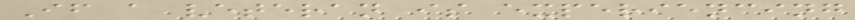If a veteran is experiencing
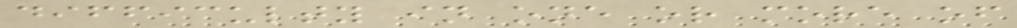difficulty in one or more of
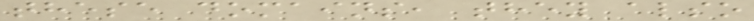these domains, they also
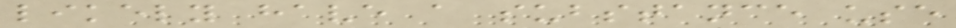likely have a substance use
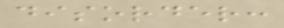disorder:
